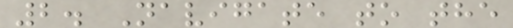2. Navigate to the
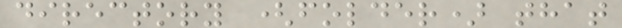directory (folder) that
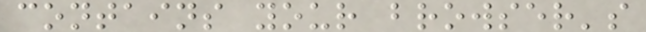contains your browser's
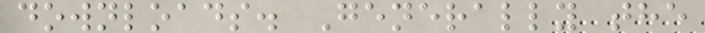downloads. Generally the
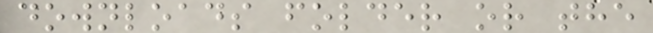downloads folder or the
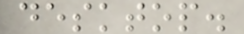desktop.
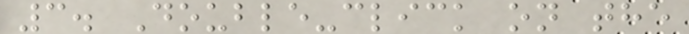3. Double-click on the
